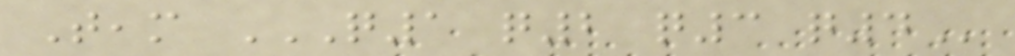Team Q1 Q2 Q3 Q4
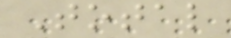Total
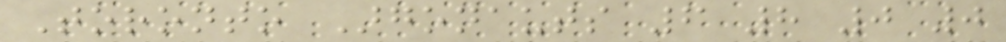Toronto Argonauts 6 8 0 0
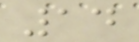14
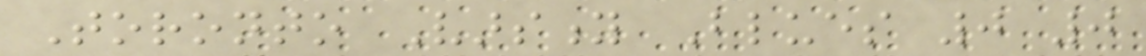Toronto Varsity Blues 0 0
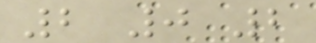2 0 2
